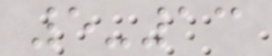5-13
